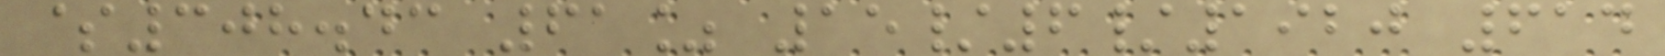$308.43 61% 15/6/1920 614
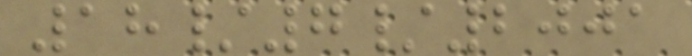18/7/2001
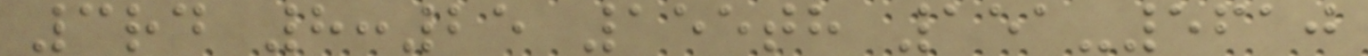3rd 8:25 155th 151-5610
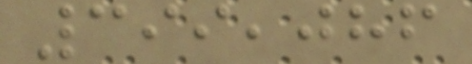399,086
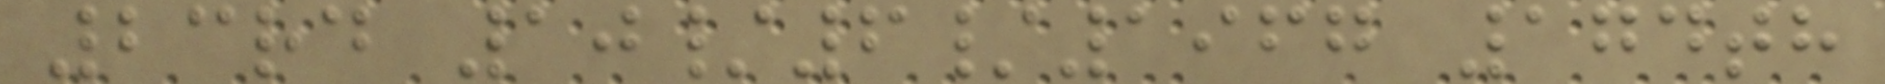23rd 10/6/1967 174th
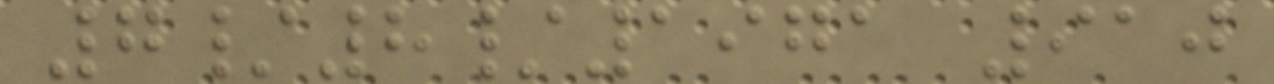7/8/1971 910
